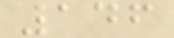146
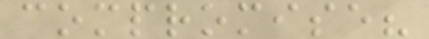compromise?
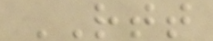RTT
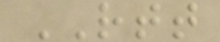RTT
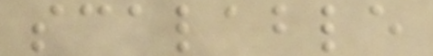scalable
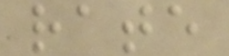rate
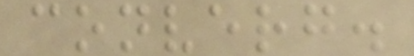converg.
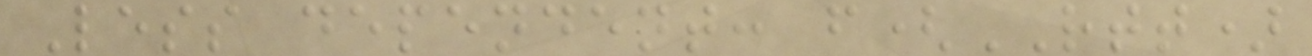Less dependent: f(RTT)
